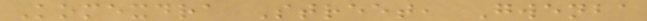Komexdra Street, Gwenba
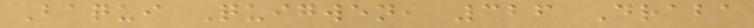Baqui Quigwen, 326 Draba
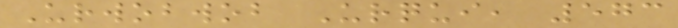Urwobwob Urqui, 573
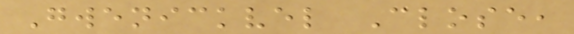Gwenickvel Close,
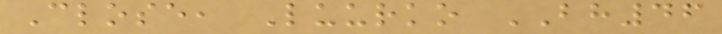Close, Luurko BH46
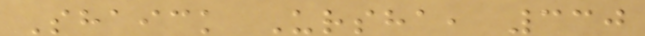Shaick Ursha, 330
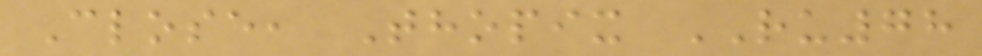Close, Thopix RU78
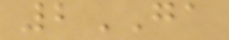2GA
